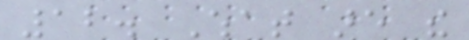12. What are the
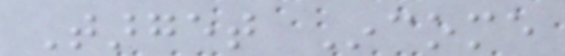Target Income
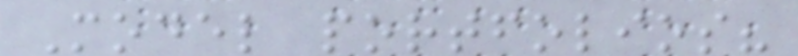Model portfolios?
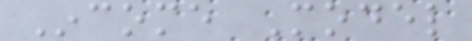Income Model
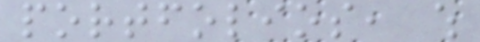portfolios, which
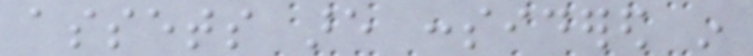assets are considered in
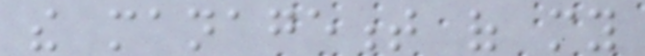the management of my
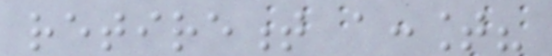retirement account?
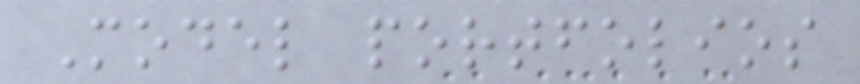Model portfolios
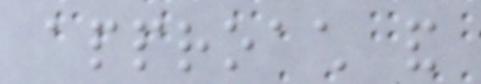approach and
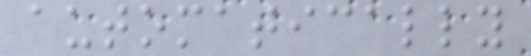automatically
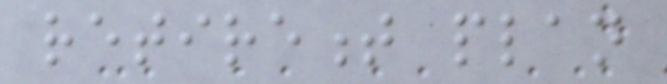retirement plan
